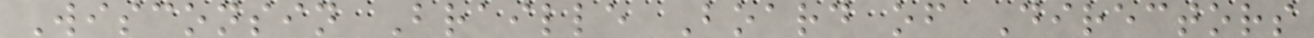Wisconsin Braille Board of Directors
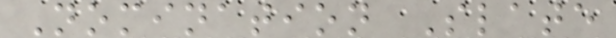Nomination Slate
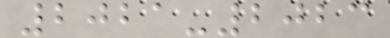2021-2023
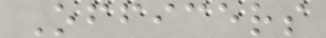Officers
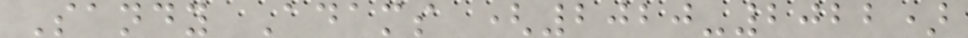Sandy Adams (2020-2022)
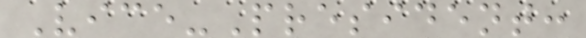Vice-President:
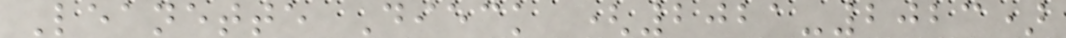Leanette Dieck (2021-2023)
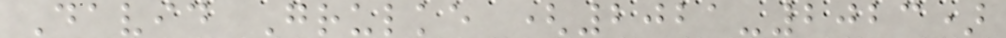David Grulke (2021-2023)
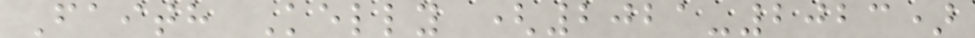Faith Kelly (2021-2023)
